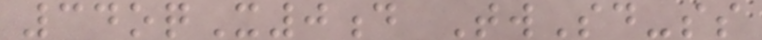34oqX0d TwSd-ss
